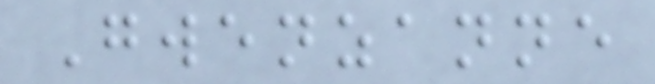Gwenzanne
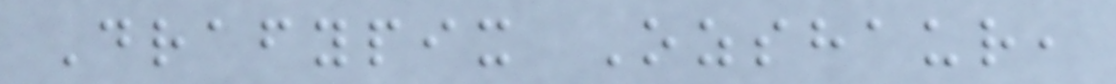Drafypix Ozshaur,
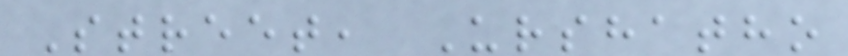Street, Urshatho
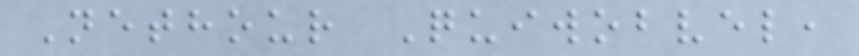Nethour Quiwobvel,
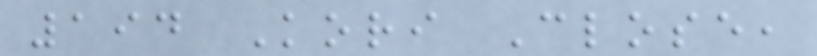194 Kori Close,
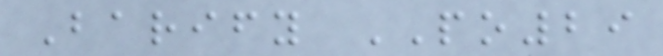Barify PO29
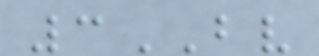3BV
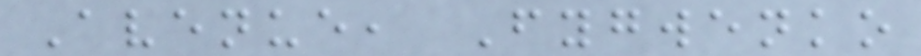Avenue, Fygwenko
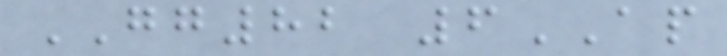GG82 6AP
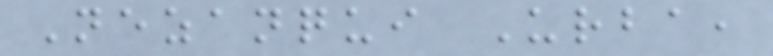Nezanqui Urba,
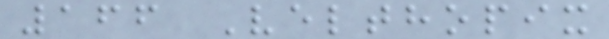166 Velthopix
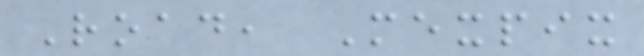Road, Mexpix
